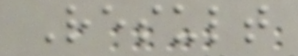Result
